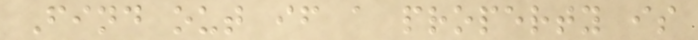Find out if a property is
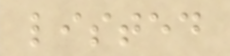listed
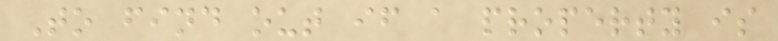To find out if a property is
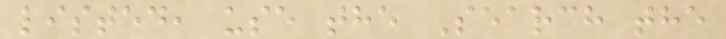listed, use the Search the
